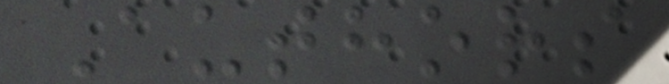Authors
